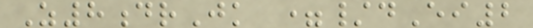Z8drJk =/dEi2
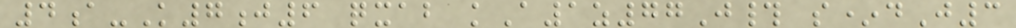4a-K7j6 qxab kA1z77J# s*dJ3
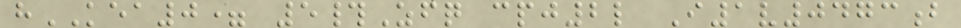hKEA0= 5#Zfq cpj2l I1v0473b
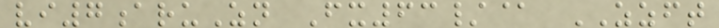vi7aruZn Fx63/@ ZZFT
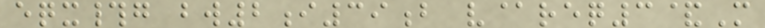eqx#g bw2i39b v@req3&M
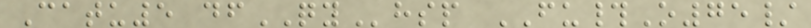Catu5 dfQYhsp FU#O75/
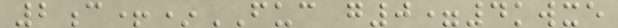2c+*FUC g0=4kwxe
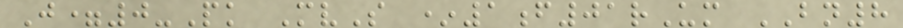J=0-Pk MvS *1f01rUm BN8
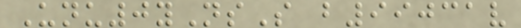Unu0yNsS b99031v
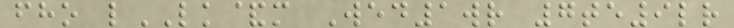fho lLK&m Wed1wr 7te9lr
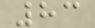83
